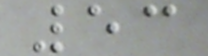53
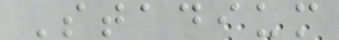Stadium
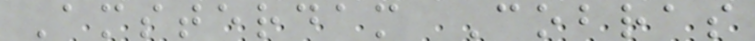Amsterdam Cobras
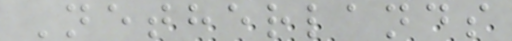Netherlands
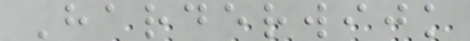Harderwijk
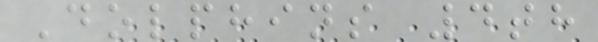Dolphins 4th
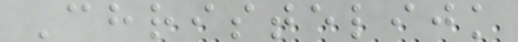Christelijk
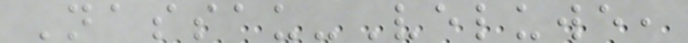Nassau-Veluwe,
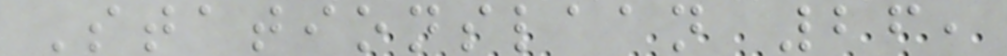Stationslaan 26,
